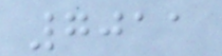7011
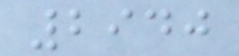2940
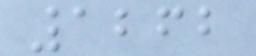1262
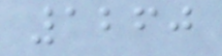1260
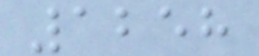1258
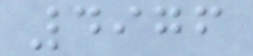4976
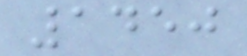1450
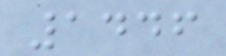1446
